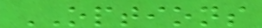OPTIONS
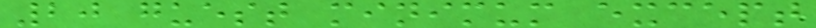20 guest minimum except
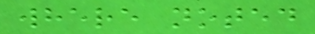where noted
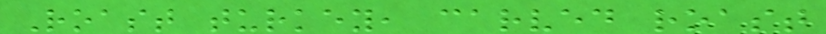Roast turkey, carved roast
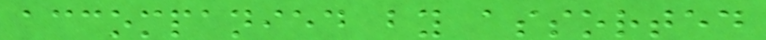accompanied by assorted
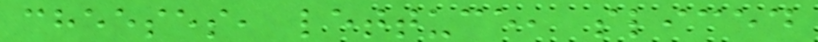cheeses, lettuce, sliced
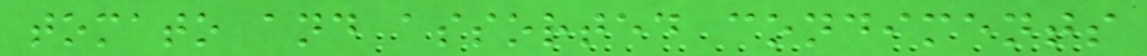tomato and assorted condiments
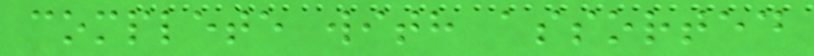complete with assorted
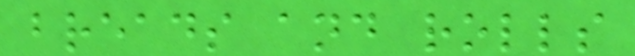breads and rolls
